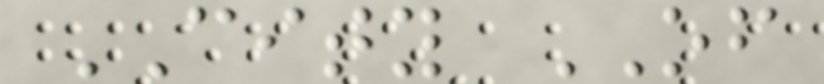CITY OF
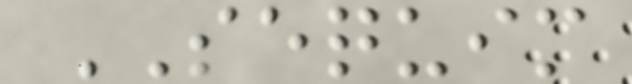SEQUIM
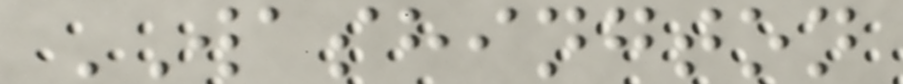WASHINGTON
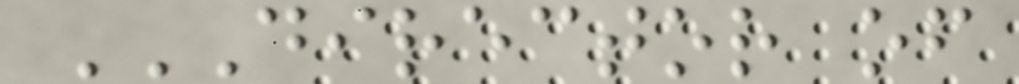DIRECTOR OF
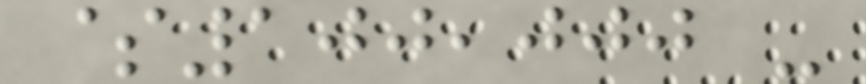$100,000 -
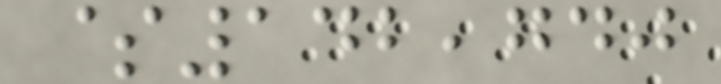$142,740
